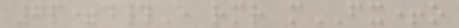7p=d#E rmr mFX+o
